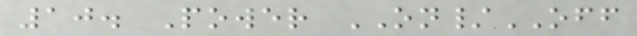10. Power ON/OFF
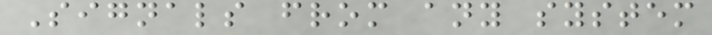Signals from any system
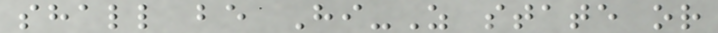shall be Hi-Z state or
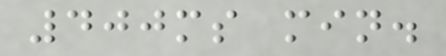400ms min.
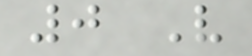0 V
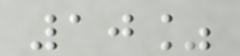10%
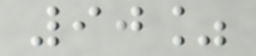90%
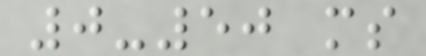0-50 ms
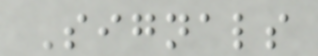Signals
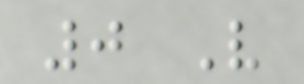0 V
